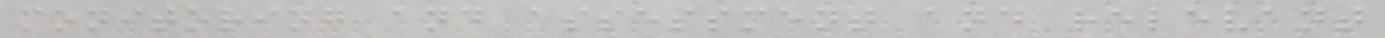monitoring and assessment and relevant
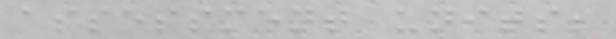assessment units;
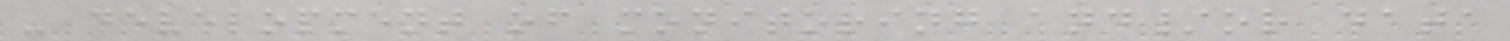- development of monitoring and/or data
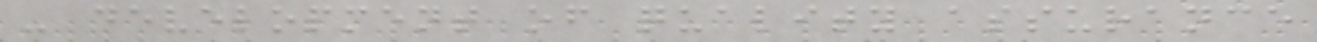- development of quality assurance
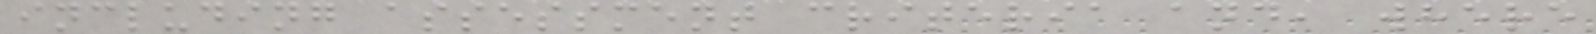including assessment criteria and, where
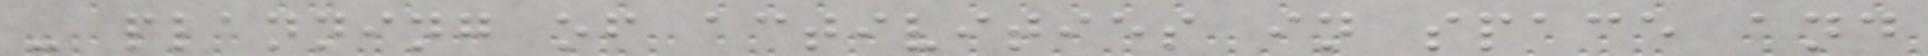- planning of activities in space and
